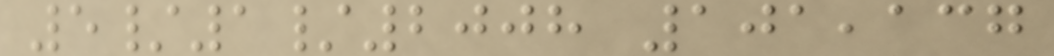5/1/2008 101,137
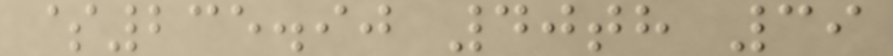$235.90 40th 39
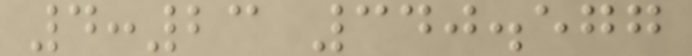4:23 340.577
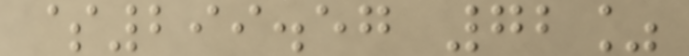$299.57 72%
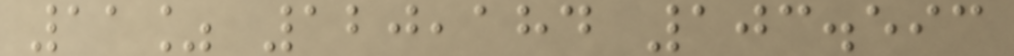11% 120,184 103.593
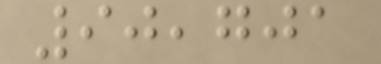90,701
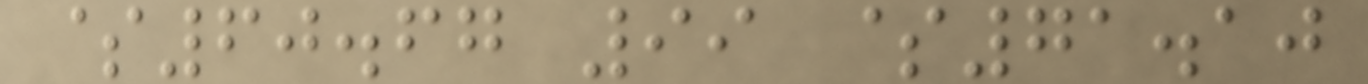$60.67 99 $71.10
